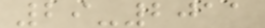29-2011
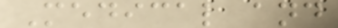Medical and
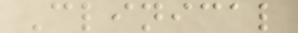Clinical
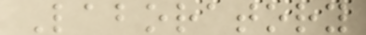Laboratory
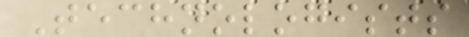Technologists
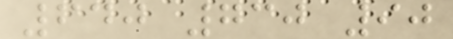640 730 90
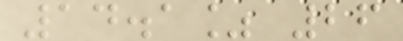14.1% 26
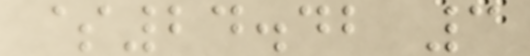$24.42 3
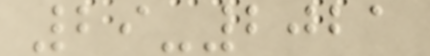29-2021
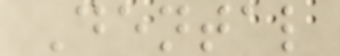Dental
